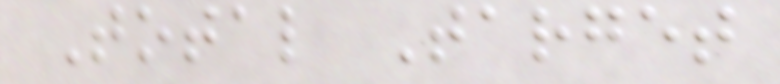Total Target
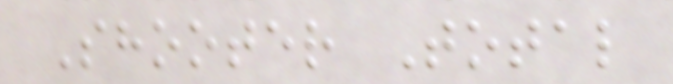Shooter Total
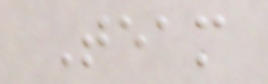Team
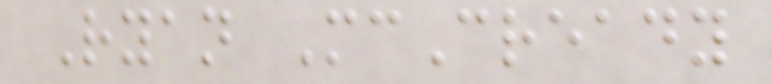Ryan McCready
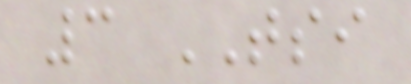3 TSI
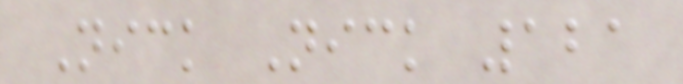Nick Nick 121
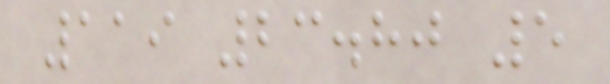119 23.80 5
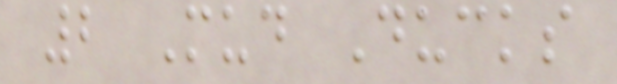2 Mud Ducks
